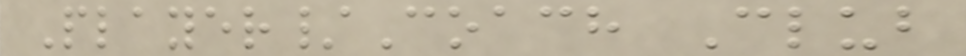Player/Coach Club
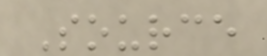Source
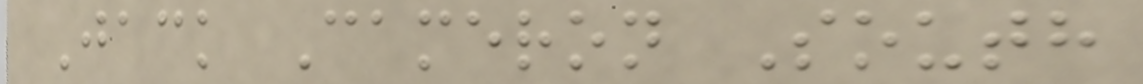Jack Cameron South
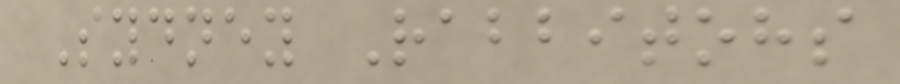Sydney Rabbitohs
